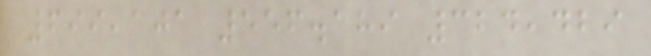699,101 556.189 324,429
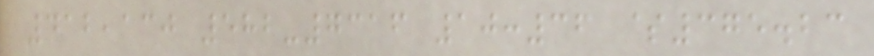412,130 582-7316 10:36 $375.23
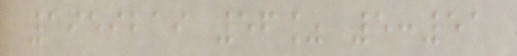1959219 56% 5:51
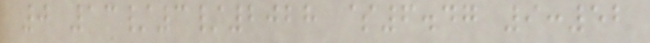0 13/3/2028 $6.47 9:52
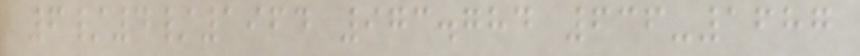6/4/1964 973.784 636-1687
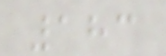183
